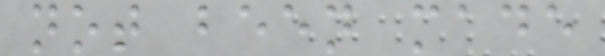not been made
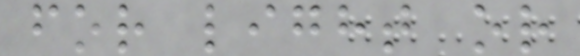for light or
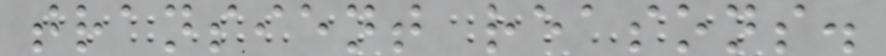transient reasons.
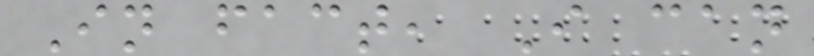In fact, I can
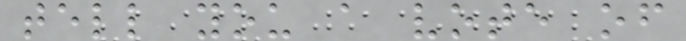tell you a vote of
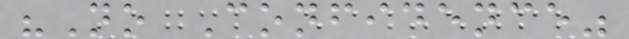"No Confidence"
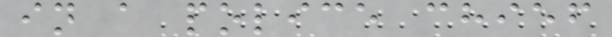in a police chief
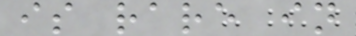is rare in
